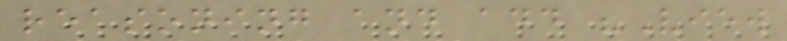reasoning and add "View
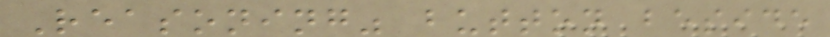Reasoning" button beside
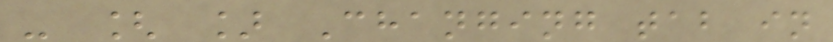- [ ] Changing tab in
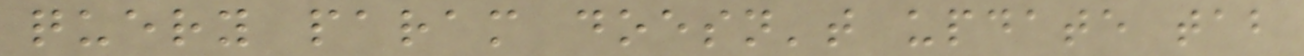query param doesn't update tab
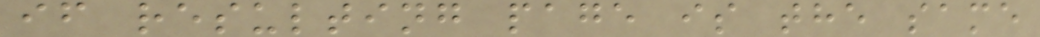if resulting page is the same
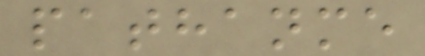pathanme
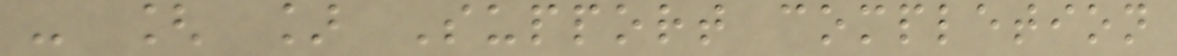- [ ] Support completion
